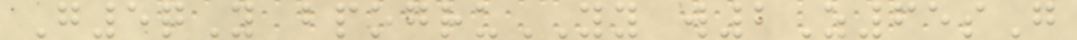G5qY bpogruYY w2Z65sG
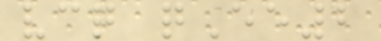vcq qEe2
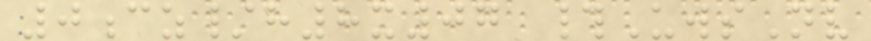0cz/h8x07 #UwsNv
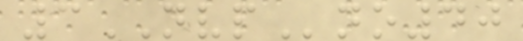3NVPno40
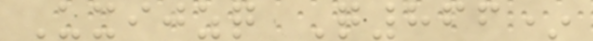Uxijzq Q866*
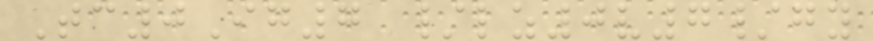Tc0Ig7 /lz0v7/gy
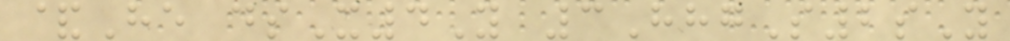&He dsX4Y 3HhgS2sY
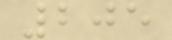205
